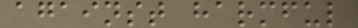against harmful
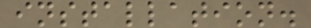installation.
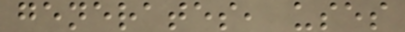generates, uses
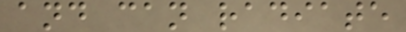and can radiate
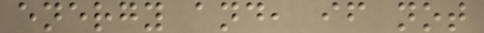energy and, if not
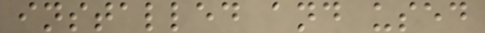installed and used
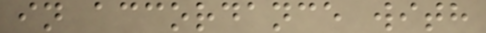in accordance with
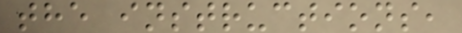the instructions,
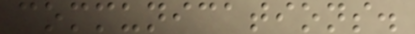communications.
